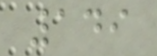149
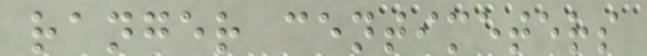ranger centimeters
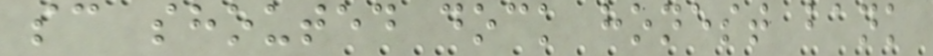sc shouted dock honest bank
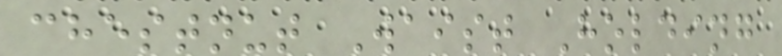chestnut Waist Holding
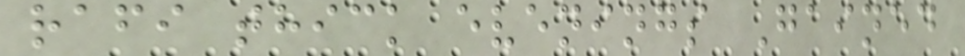rafi thick evenings Gained
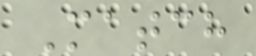Match
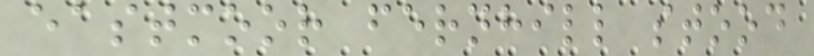eastmoor fernhill stood
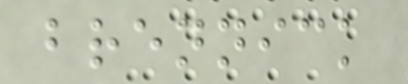brennick
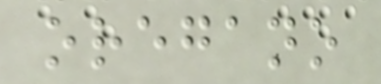oregano
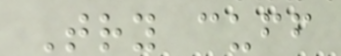Try cuff
